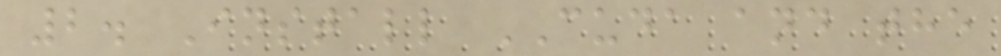2. Install CUDA and the
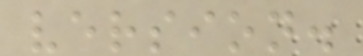version.
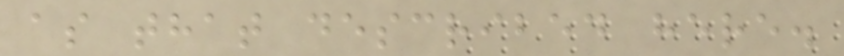as that described here.
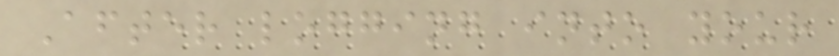After logging into your
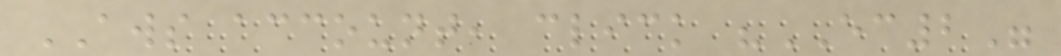AWS account, click "EC2"
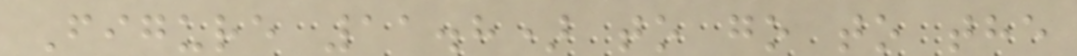Figure 11.8) to go to the
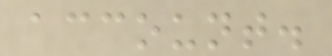account.
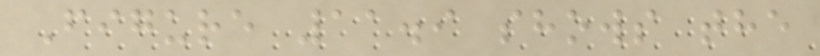Figure 11.9 shows the
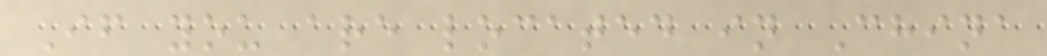If you are located in China
